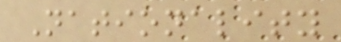Nationality
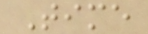Time
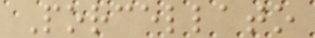Porcellato
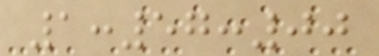1:57:00
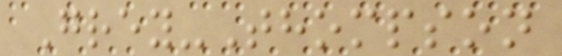Grey-Thompson
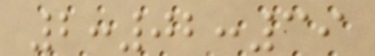2:02:39
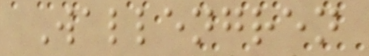Wallengren
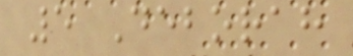5 Deborah
